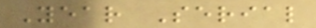Year Serial
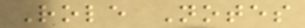Role Notes
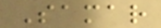Samar
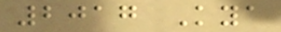2017 Kya
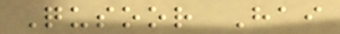Qusoor Hai
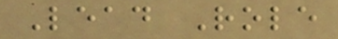Lead Role
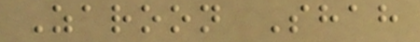Zaroon Shah
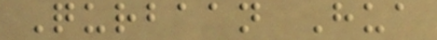Qurbaan Hua
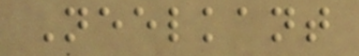Neelkant
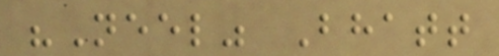"Neel" Bhatt
